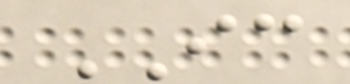IC
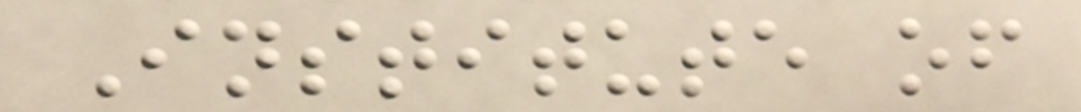Institute of
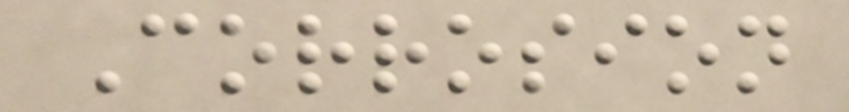Corrosion
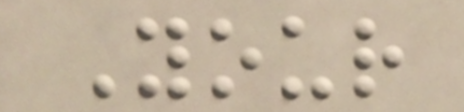Your
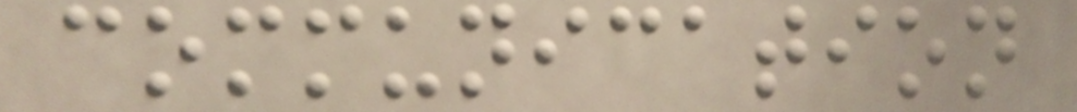communication
